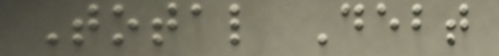Total Debt
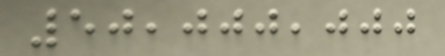50,000,000
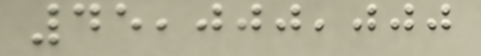45,000,000
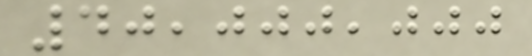40,000,000
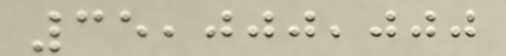35,000,000
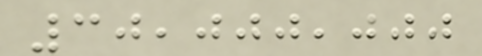30,000,000
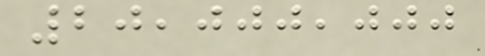20,000,000
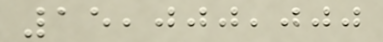15,000,000
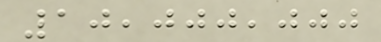10,000,000
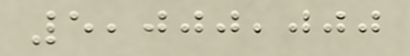5,000,000
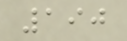190
